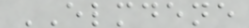ELMDENE
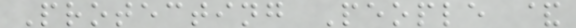Protecting People &
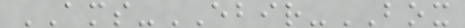AMS-EBIR-BOX
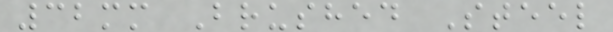32mm Brushed Steel
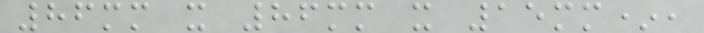86mm x 86mm x 15mm*,
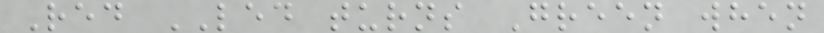Red LED turns Green when
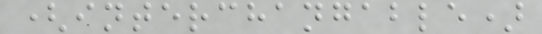(interchangable)
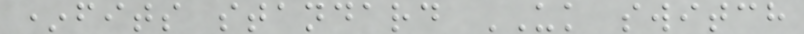*fits standard UK switch
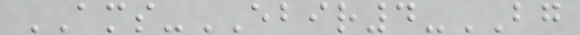AMS-EBIR4-BG
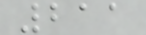211
